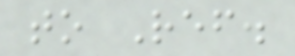to Ref.
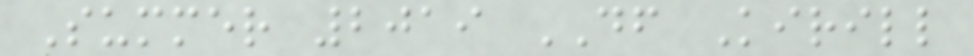Summer 2019 DF Kirill
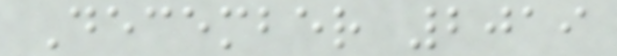December 2019
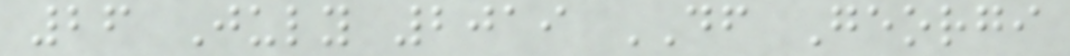26 July 2019 DF Georgi
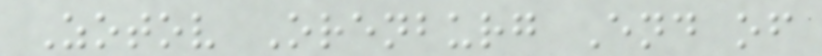Zotov Orenburg End of
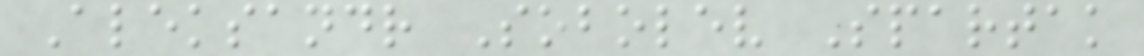Aleksandr Sobolev Spartak
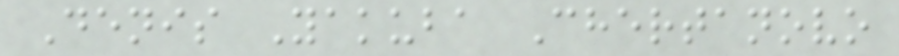Denis Yakuba Chertanovo
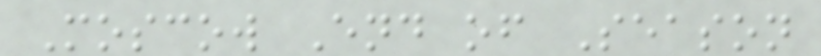Moscow End of Season
